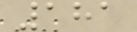181
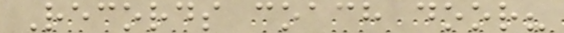Records coach door?
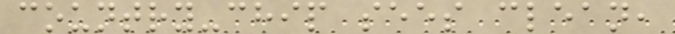country-chip sees clean,
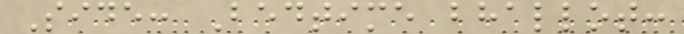Side: Bedtime bhallot:
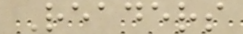Readers
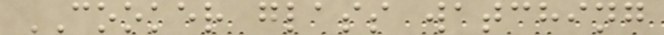COOKER glass watching
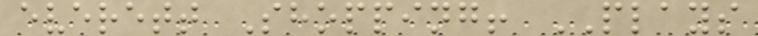everett Shopping! PLAYS
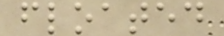floated
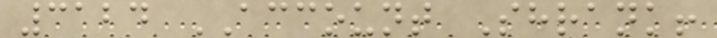3124 ACCOUNT Shrank!
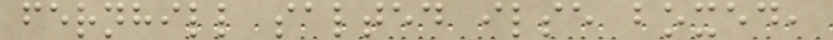fernhill salted ilse boxed,
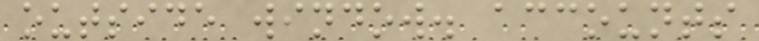outside window. accounts
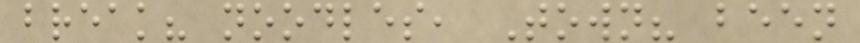break? noodles, Town? been
